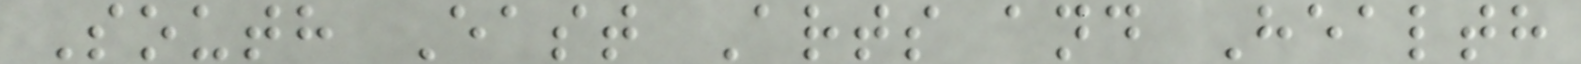South East Arts and Health
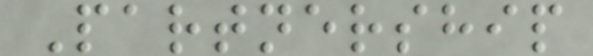Partnership
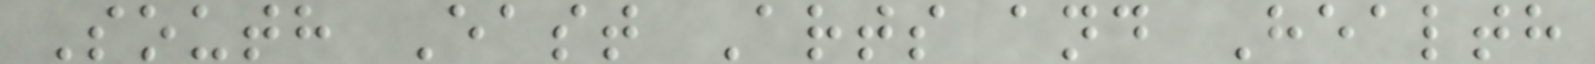South East Arts and Health
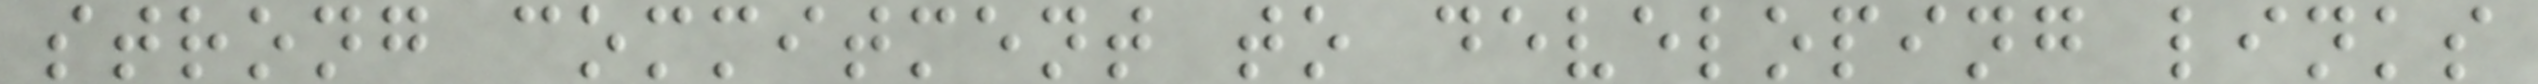strong commitment to developing links
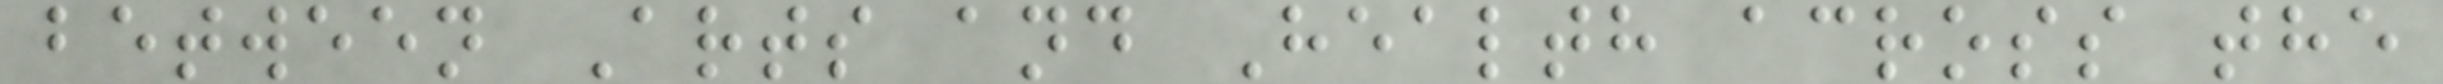between Arts and Health across the
